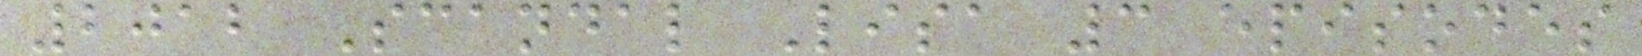2012 Scandal Lisa 3 episodes
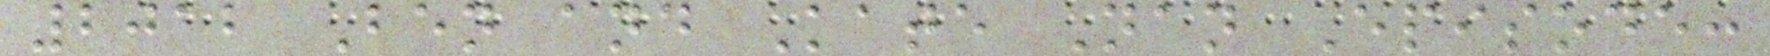2012 Ben and Kate Nan Episode:
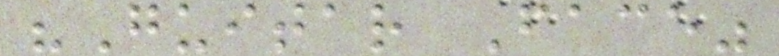"Guitar Face"
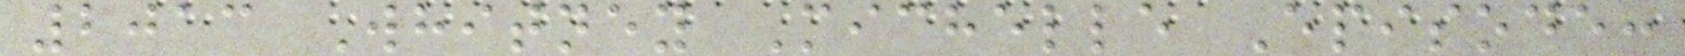2013 Whitney Michelle Episode:
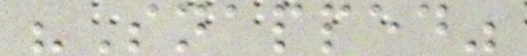"Snapped"
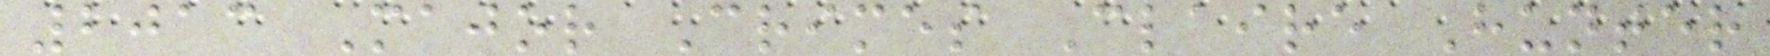2013 Major Crimes Claire Hunter
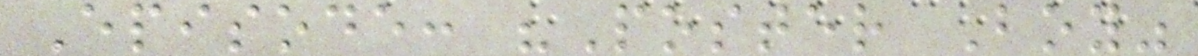Episode: "Poster Boy"
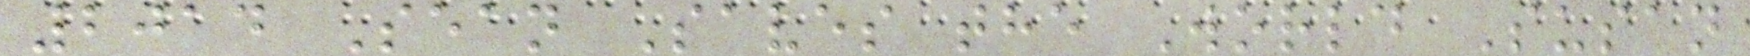2014 Sean Saves the World Susan
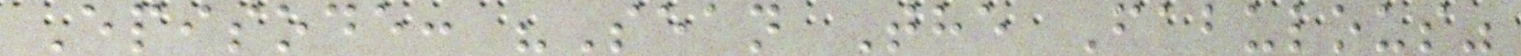Episode: "Sean The Fabulous"
